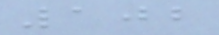102
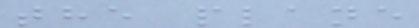the plane
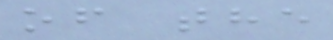of the
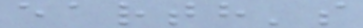earth's
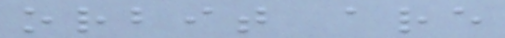orbit are
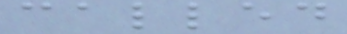called
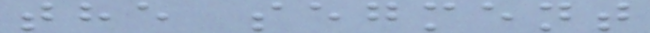the segment
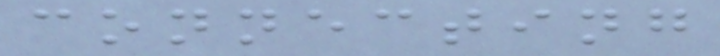connecting
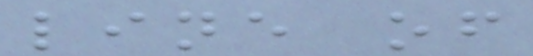line of
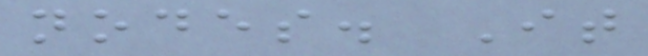nodes. It
